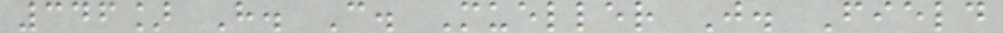346] H. C. Mueller J. Field
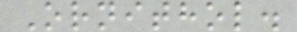Ornithol.
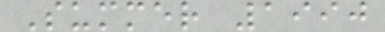Summer 1990
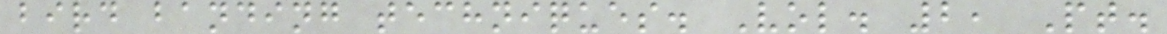bird banding techniques. Vol. 2, Pt.
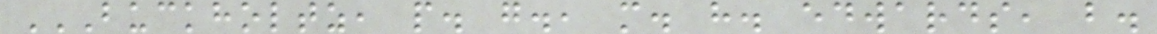BUCKHOLTZ, P. G., M. H. EDWARDS, B.
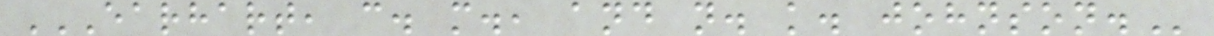EARHART, C. M., AND N. K. JOHNSON.
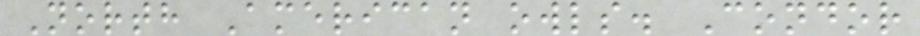North American owls. Condor
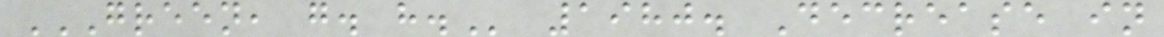GREEN, G. H. 1980. Decrease in
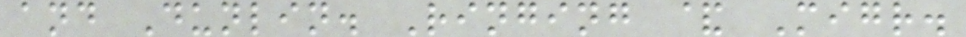and Dunlin. Ringing & Migr.
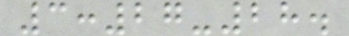3:27-28.
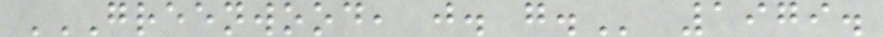GREENWOOD, J. G. 1979.
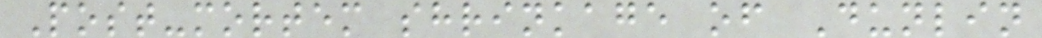Post-mortem shrinkage of Dunlin
